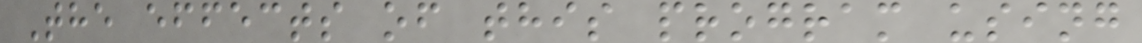The effects of this program using
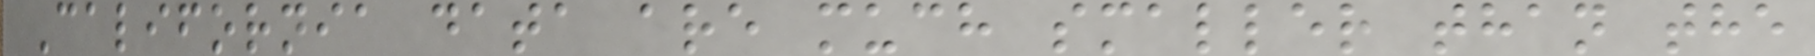California data are much smaller than the
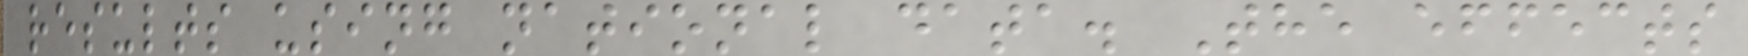results using national data. The effects
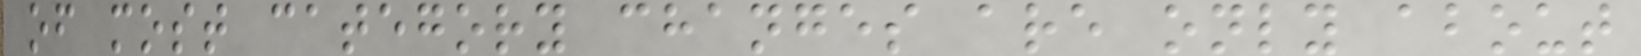of most category changes are only about
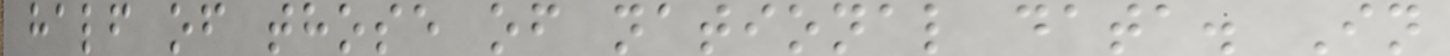half of those of national data. In
